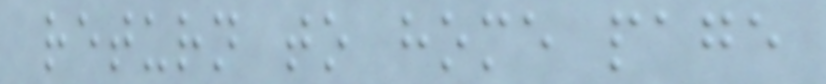return to home page
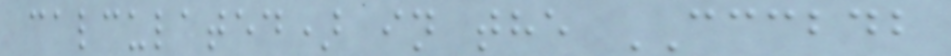calculated) in the CCCBDB
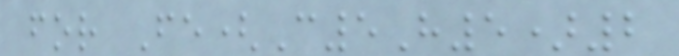for Fe(C5H5)2
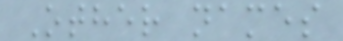Other names
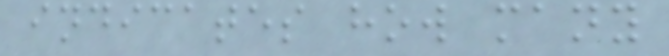indicates how many
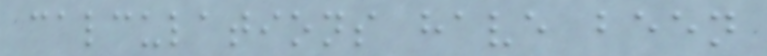calculations have been
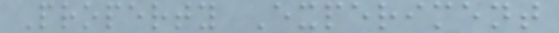Property Experiment
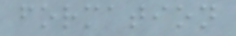formation
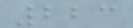223
